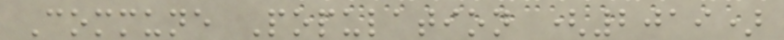Commune Population (2019)
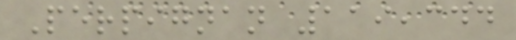Perpignan 119,344
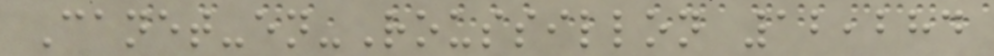Canet-en-Roussillon 12,284
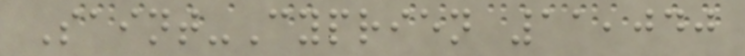Saint-Cyprien 11,040
